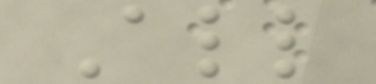All
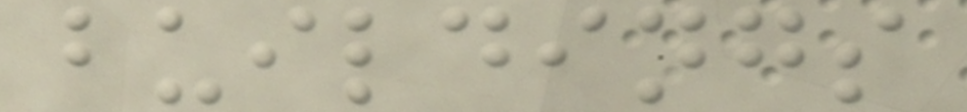buildings
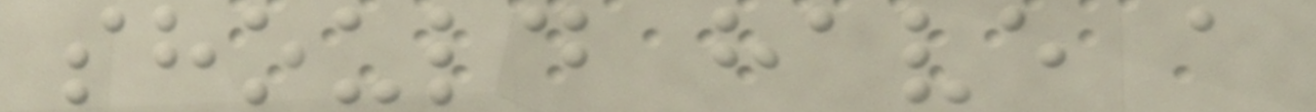should have a
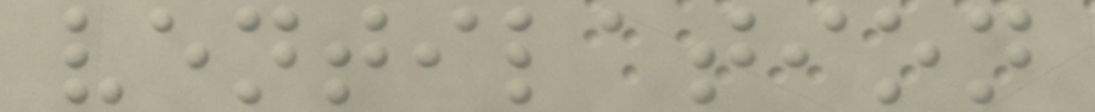ventilation
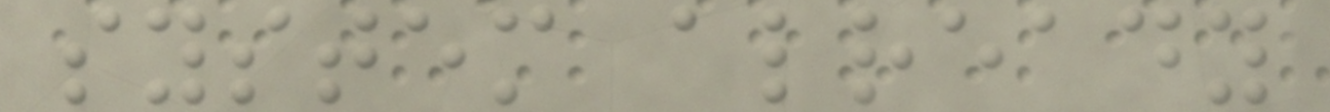system already
